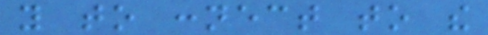you to connect to the
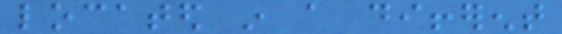located in a different
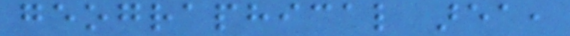geographical area,
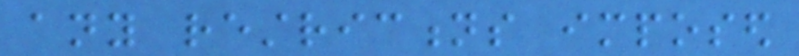any restrictions imposed
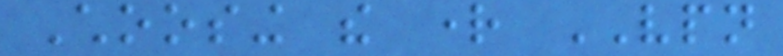Choosing the right VPN
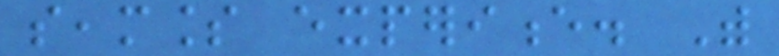seamless experience. With
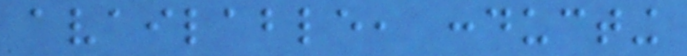available, conducting
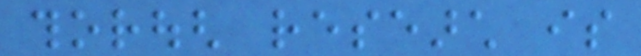thorough research is
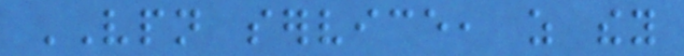VPN service, as they
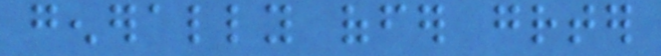generally offer greater
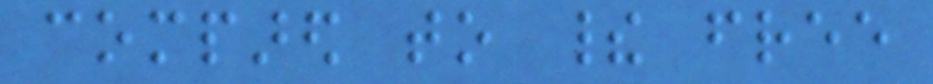compared to their free
